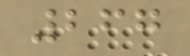267
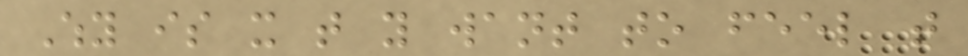Why is it that you want to feel that
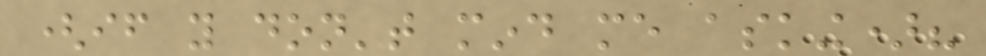(if you don't mind me asking)?
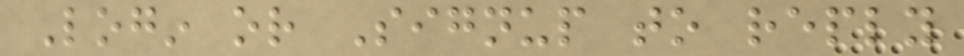Login or Signup to reply
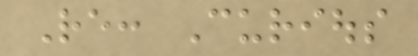Re: Curious
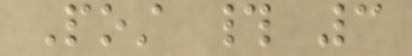Post # 3
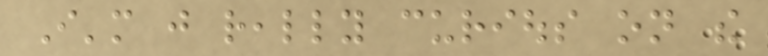I'm just really curious on the
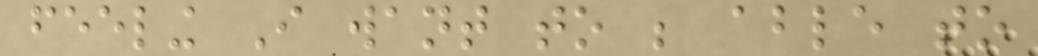feeling I want to be able to
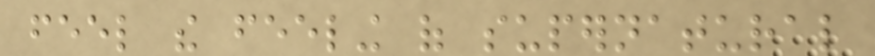feel the feeling of supernatural
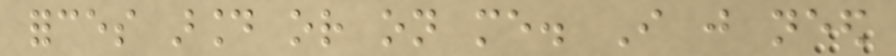forces around or on me. I just need
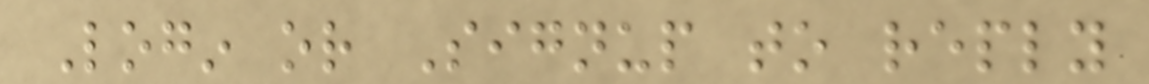Login or Signup to reply
